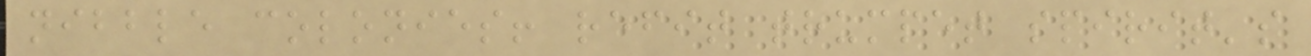nibble colonies! refit trumpet spirit's
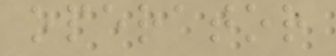operator
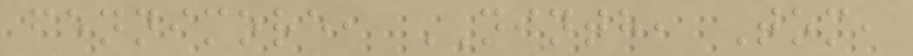fennimore, NINTH, Tom,
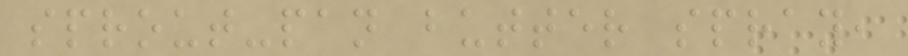sprout-pan butter spray,
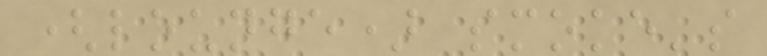(lounge) smoke's
